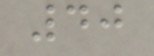40
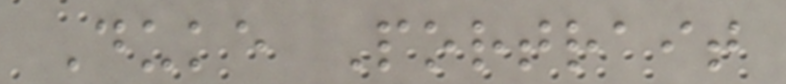Duke Portrait
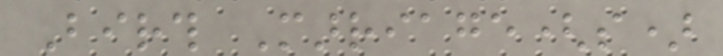Birth Marriage(s)
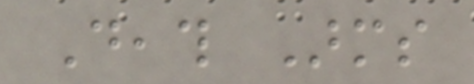Death Arms
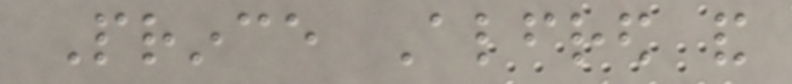Prince Alfred and
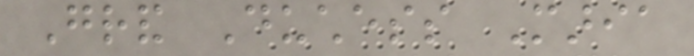Grand Duchess Maria
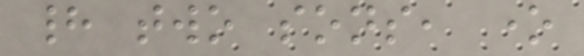had two sons, one
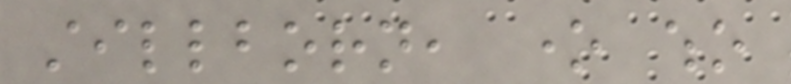stillborn, one who
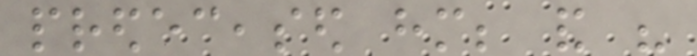predeceased him; and his
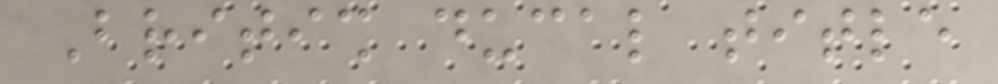British ducal title
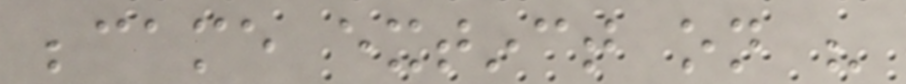became extinct on his
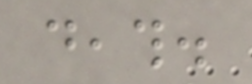death.
